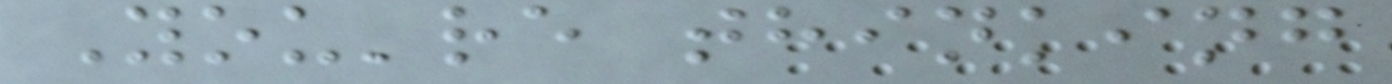You're thinking
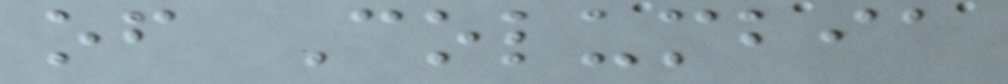of Columbia
